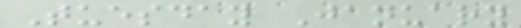Tuesday January
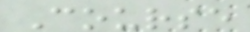Course
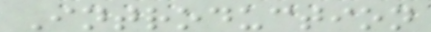Introduction
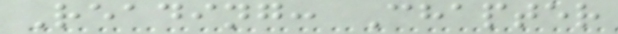Reading: Chapter
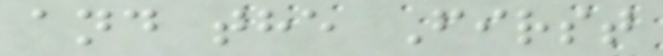and the First
